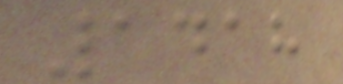1418
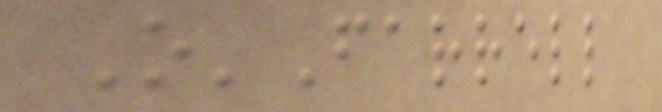O'Farrell
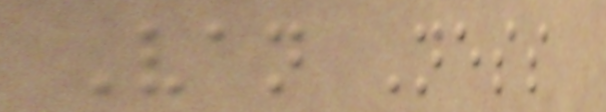Van Ness
